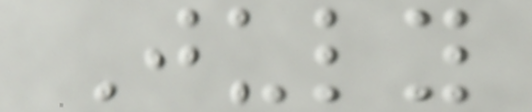July
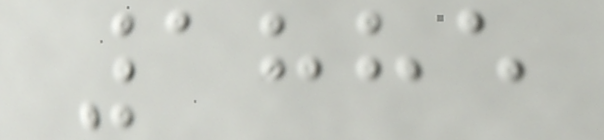1885
